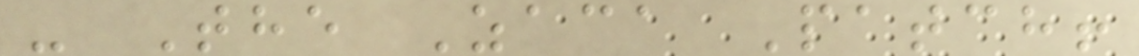- The Zaca Patch!
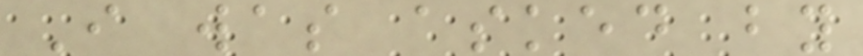I was asked by
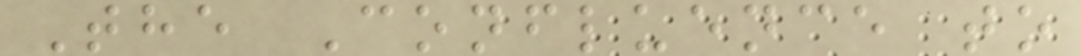The Confluence to
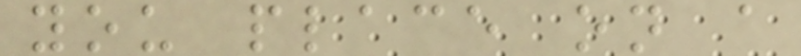you place on a
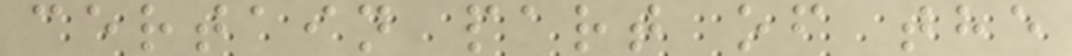certain part of the
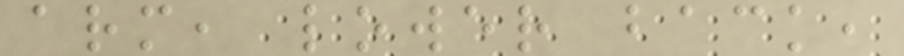arm, lower back,
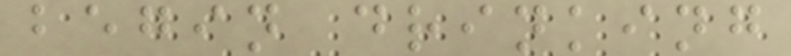begin drinking
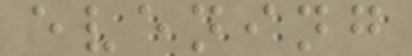evening
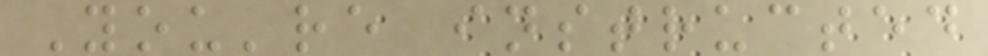You're instructed
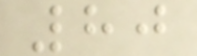80
